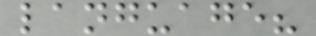language?
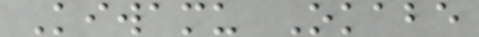Kiwamu Okabe
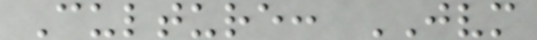Culture: JVM
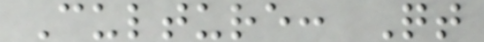Culture: Qt
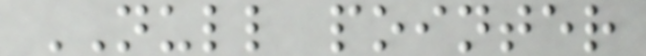NULL pointer
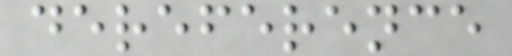dereference
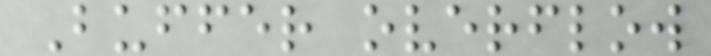Buffer overflow
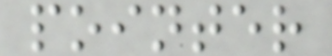pointer
